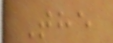The
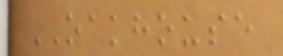OAKHOUSE
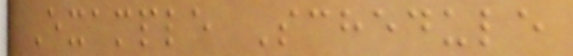Example Schedule
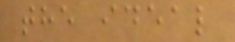the ideal
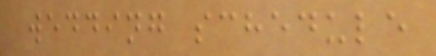wedding schedule
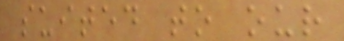suited to our
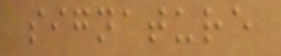signature
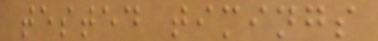tested timings
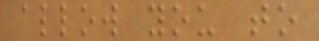allow you to
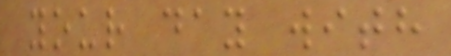your day with
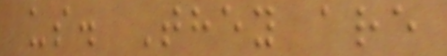us. They are
